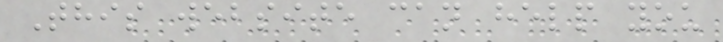This website can help you
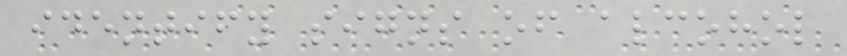identify signs of alcohol
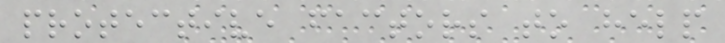protective factors to help
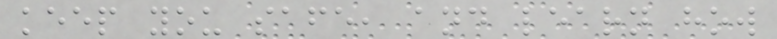keep you safe, and learn how
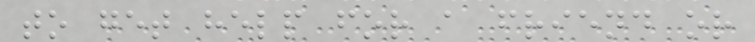to get help for a friend or
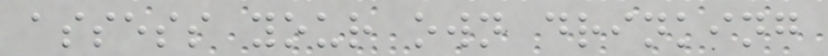assess your own drinking
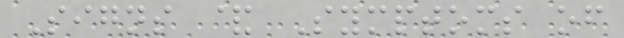Signs & Symptoms of
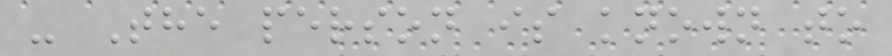- The person is known to
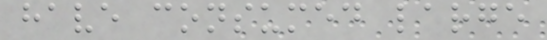have consumed large
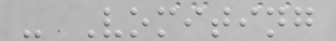- Vomiting
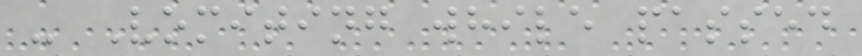- Vomiting while passed
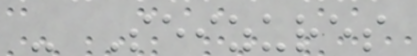- Seizures
